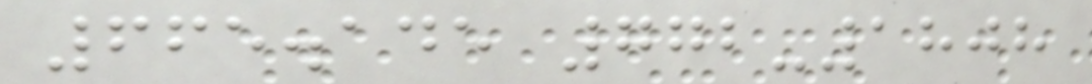665.145 772-1808
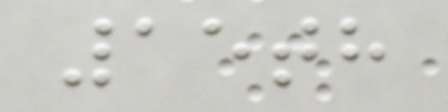15th
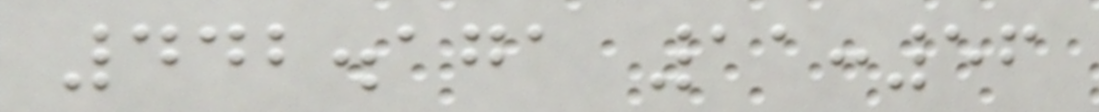442.171 11:56
